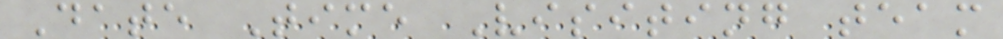Date Time Visiting team
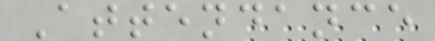Attendance
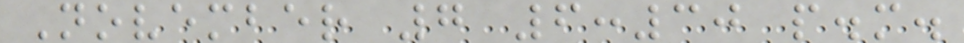November 7 6:30 p.m.
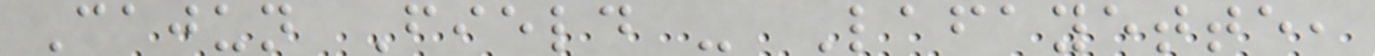Cajun Field - Lafayette,
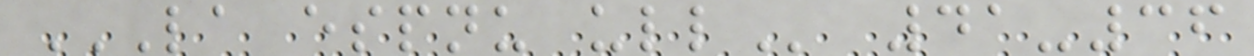LA ESPNU ULL 41-36
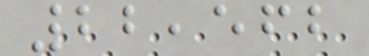22,562
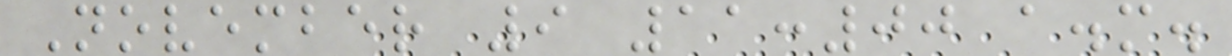November 9 11:00 a.m.
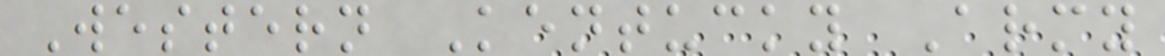Western Kentucky Army
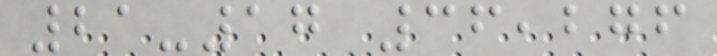21-17 36,276
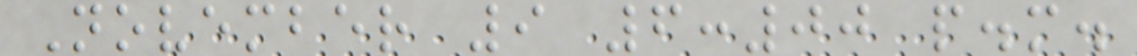November 9 6:00 p.m.
